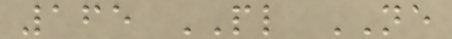165 PL NE
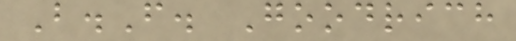B.F. Goodrich
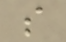s
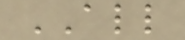ALL
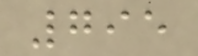795
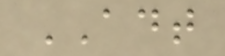ADT
